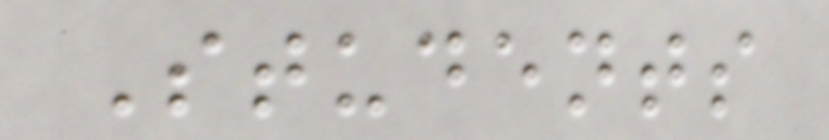Students
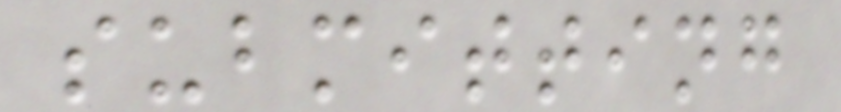submitting
